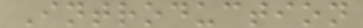Introduction
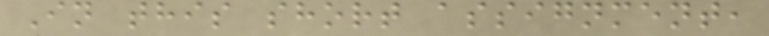In this short assignment,
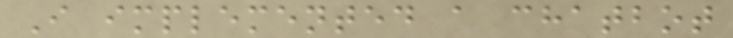I implemented a chatbot
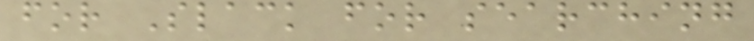for Slack for searching
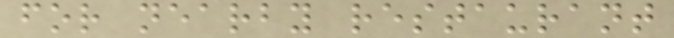for nearby restaurant
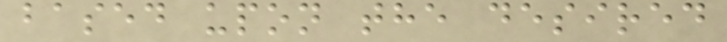based upon the desired
